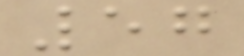57
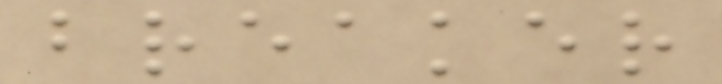breaker
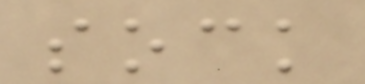sock
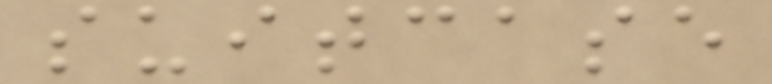suitcase
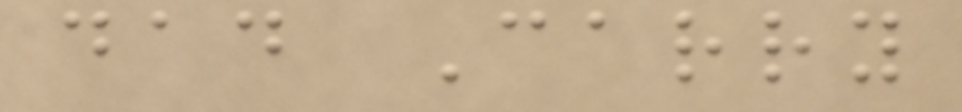dad Carry
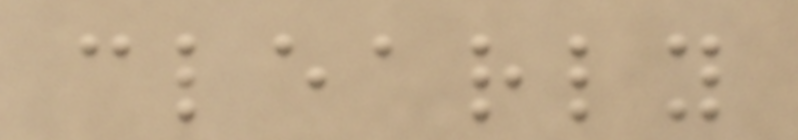clearly
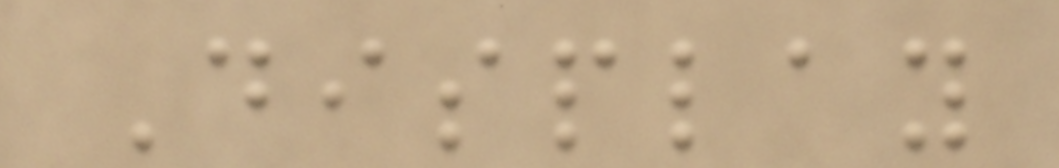Display
